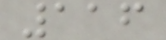116
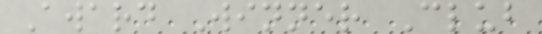Award Winner Club
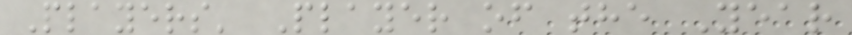Players' Player of the Year
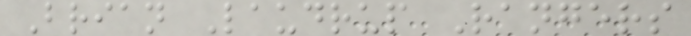Brian Laudrup Rangers
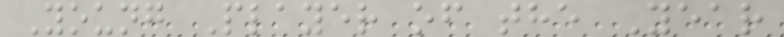Young Player of the Year
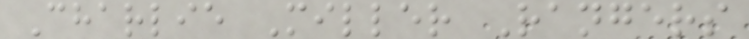Charlie Miller Rangers
